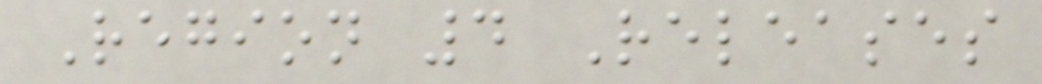Region 4 Releases
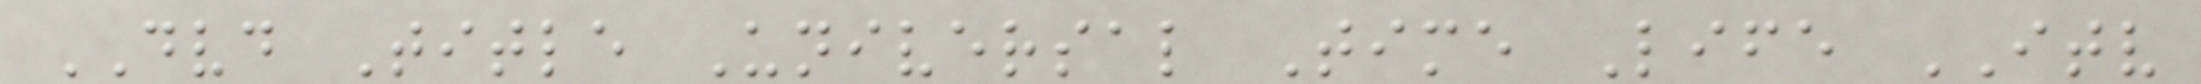DVD Title Universal Time Life ITV
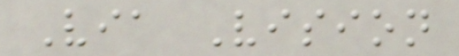Via Vision
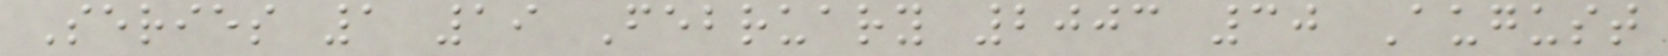Series 1 19 February 2003 30 August
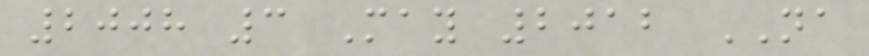2008 3 May 2012 NA
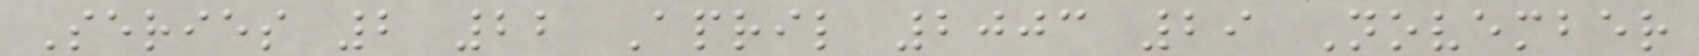Series 2 22 April 2003 29 November
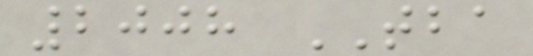2008 TBA
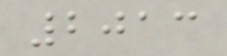2013
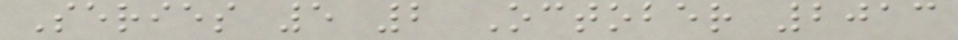Series 5 2 October 2013
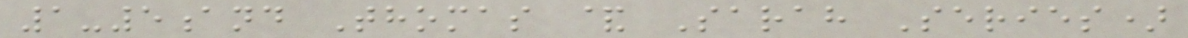1-5and Thomas & Sarah Series)
